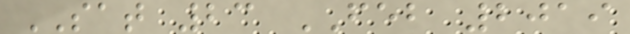SAT 23 FEB 2019
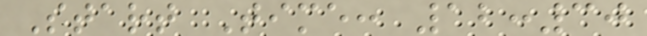Start Time: 12:30
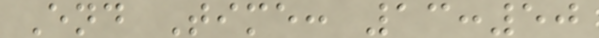End Time: 13:50
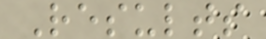Results
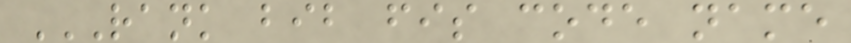RANK BIB FIS CODE NAME
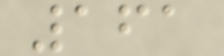161
